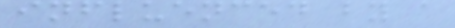influenced by a
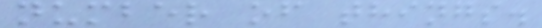number of things.
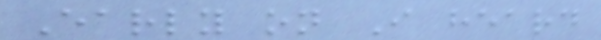Early on I heard
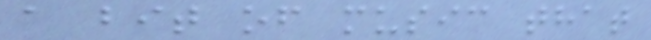a bit of music that
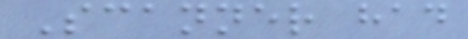Scanner had
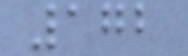172
